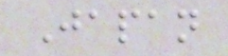Japan
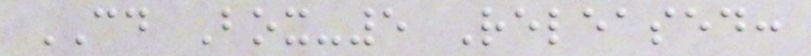CD Box-5 Released:
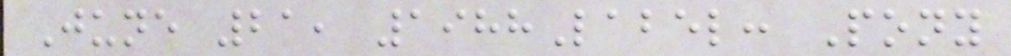June 21, 1988Label: Pony
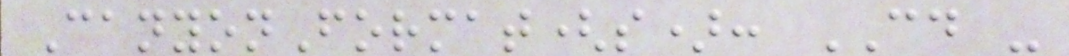CanyonFormat(s): CD -
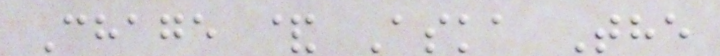Chage & Aska The
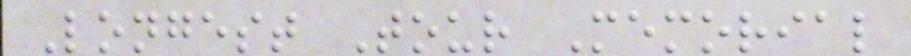Longest Tour Memorial
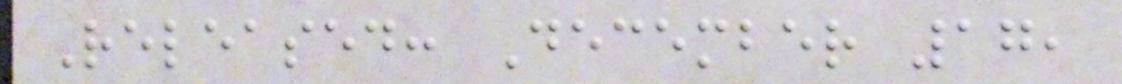Released: December 17,
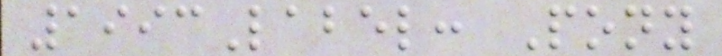1993Label: Pony
